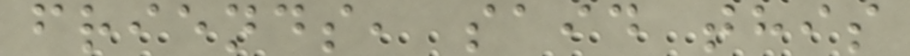friends, said this
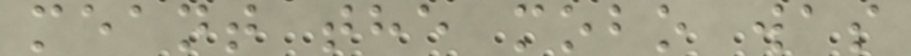meant the mobo was
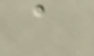a
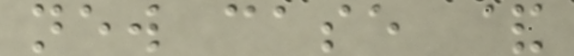new case &
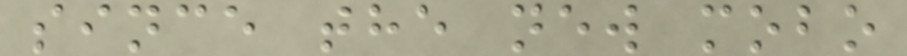since the new mobo
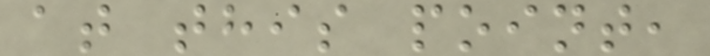at this point,
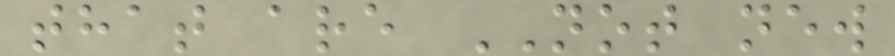that are NOT new
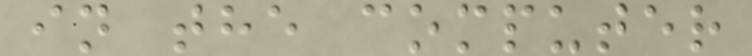in the computer
